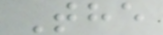The
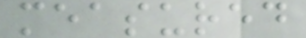measured
